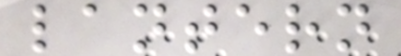lantern
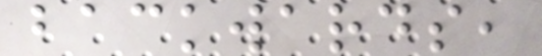backwards,
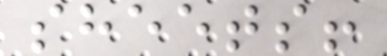sheets!
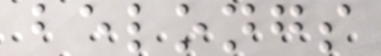belongs
